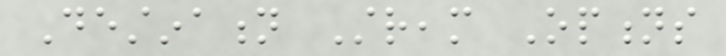Destination Stream Options
